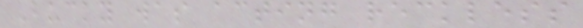Bucky was acting reckless
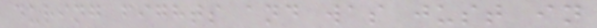during fights and was just in
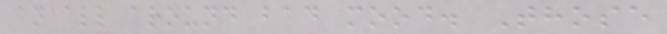an all around bad mood. Those
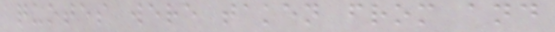quotes were taken from and
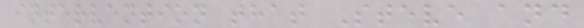intervention that Steve and
